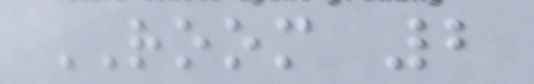ROOM 2
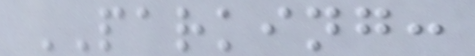PARKING:
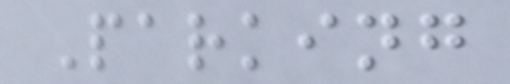Parking
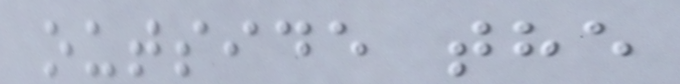outside the
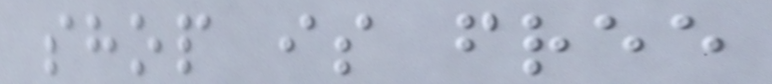shop is free
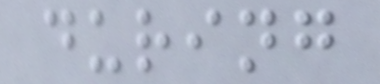during
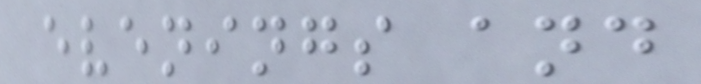evenings and
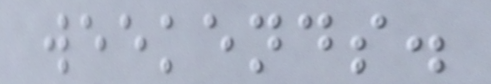weekends.
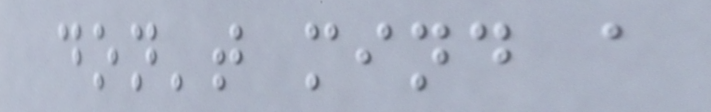don't mind a
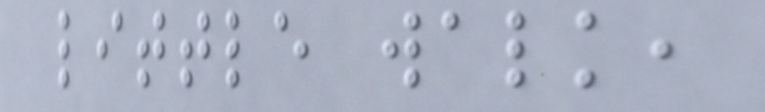little walk,
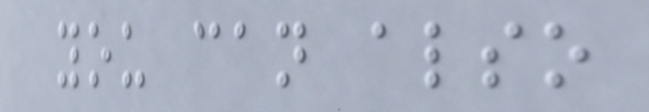you can also
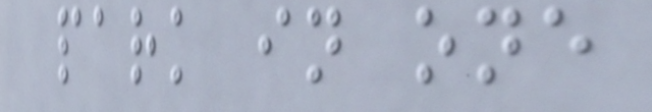park in one
